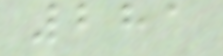281
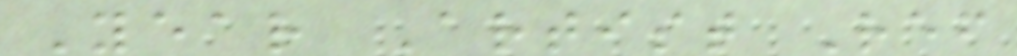Year Artist Ref
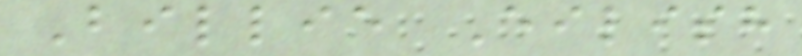Billie Eilish
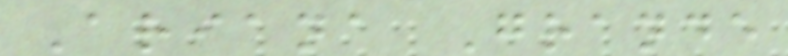Ariana Grande
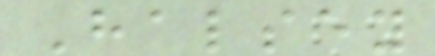Halsey
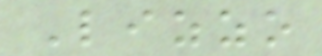Lizzo
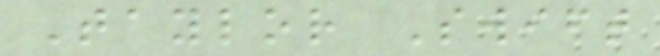Taylor Swift
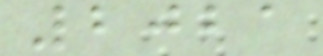2021
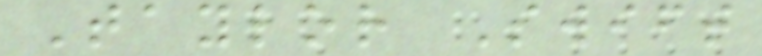Taylor Swift
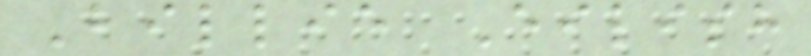Billie Eilish
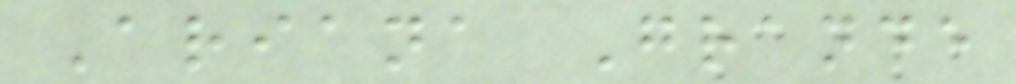Ariana Grande
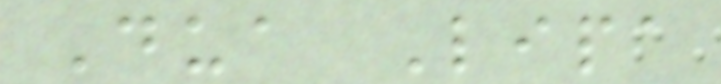Dua Lipa
